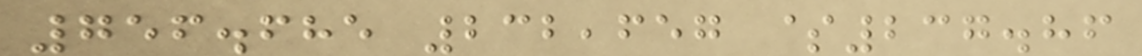756.685 232,657 $237.86
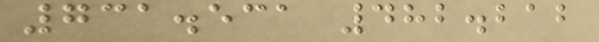731.531 482.212
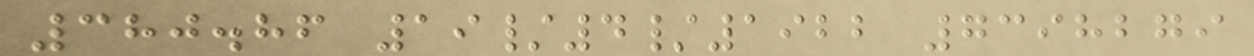380.86 19/4/1922 7398279
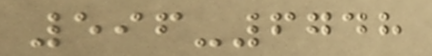596-6748
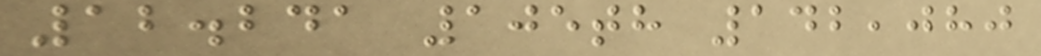12.241 105th 142,080
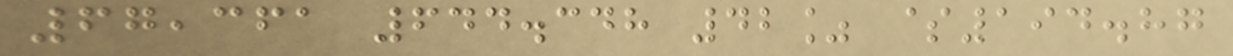67,361 644.348 42% $194.87
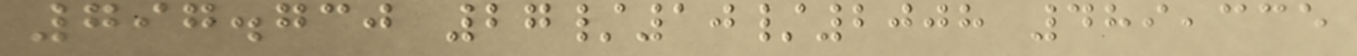797.730 27/10/2008 489,335
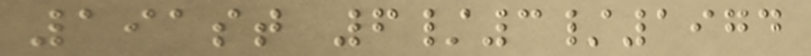191st 6/3/1974
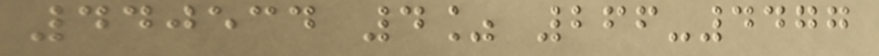440534 4% 266-4477
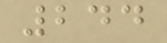244
